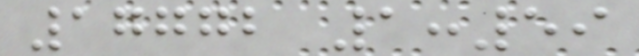17772 1:59
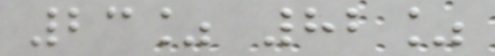23% 82%
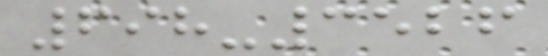698-3526
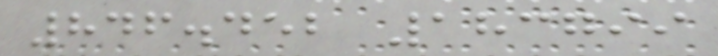846.452 183799
